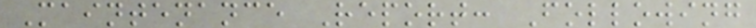Maintenance Report: Following
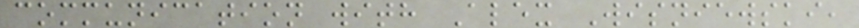communication with Alex Wisniewski,
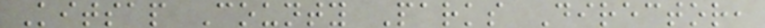Kitsap County Parks Director,
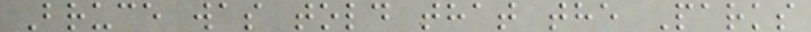Bruce was told that the Parks
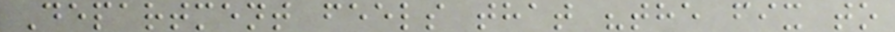Department feels that "the fix to
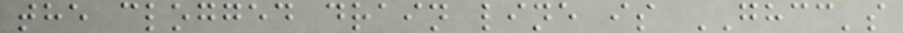the clogged drain line is GHCC's
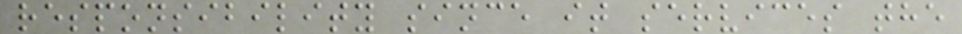responsibility since it services the
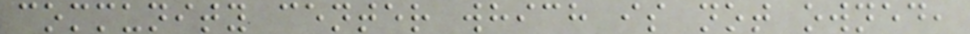community center which is not owned,
